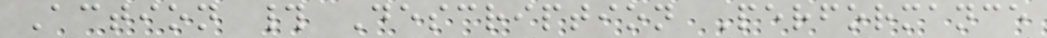Action # Description Performance
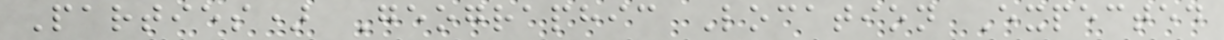Parties) Geographic Location Expected
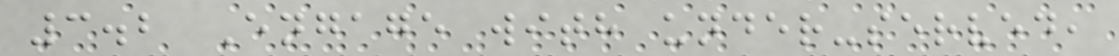3.2 Engage with under-served,
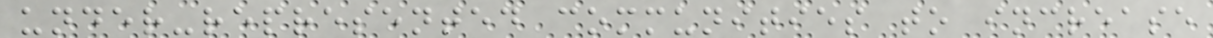under-represented communities to increase
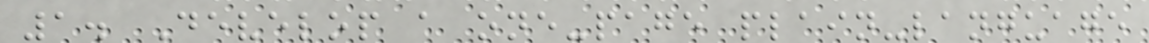1. Develop a one-page plain-language
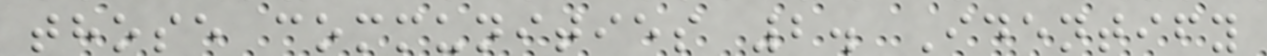those communities 2. Identify
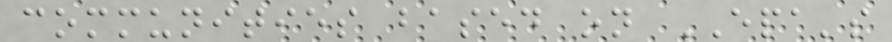communities based on EPA's
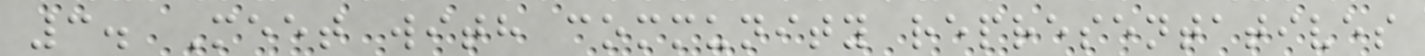3. Meet with community representatives
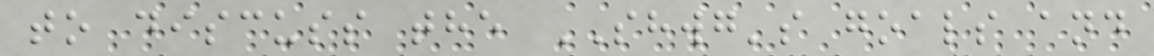to discuss the SHWG's goals and
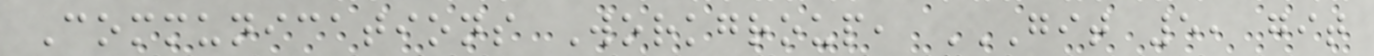Communications Workgroup, GIT 5, GIT
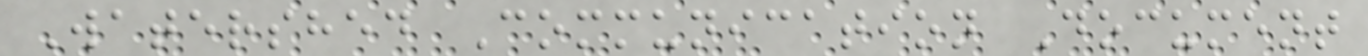Watershed Communication Document
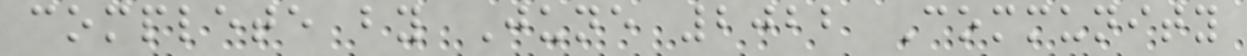complete by June 2022 Community
